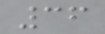36
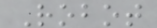Robot
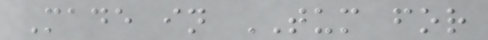Made in TUM for
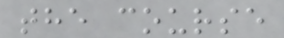the course
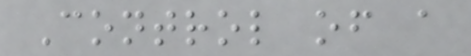Control of a
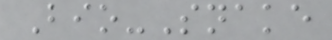Bio-Snake
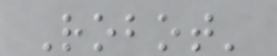Robot'
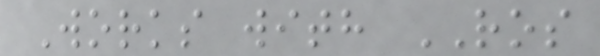Works with ROS
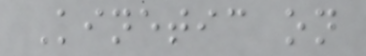Kinetic on
